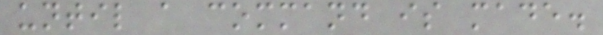until a command is made.
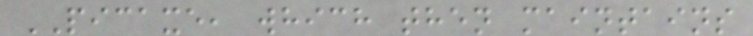PICAXE, which then maintains
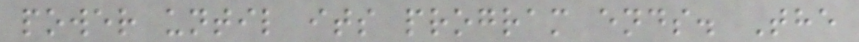power until its program ends. The
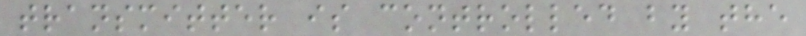transmitter is controlled by the
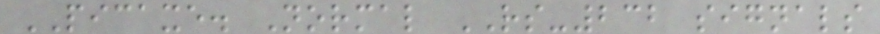PICAXE. Normal RS-232 signals
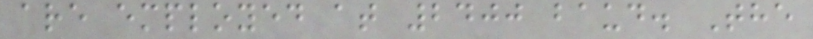are employed at 2400 baud. The
